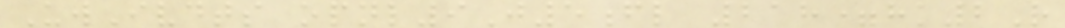UwIvdts opnl9J5fl 218=hk2R
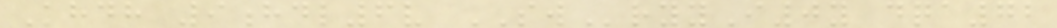Khdh 9hdl6v SWryyI0y dqa72
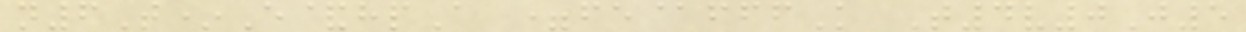n6T*E&hpA =fe@fffK T4v0J5
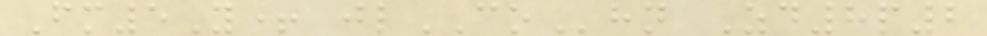Fm5Y+ jlCOhn Zd8p2
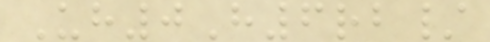Uh0H6rb/
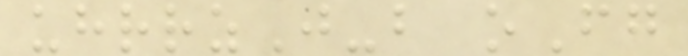uhrrzJ-b oFg
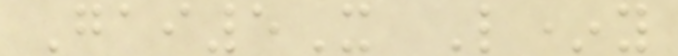Gai5X L*y
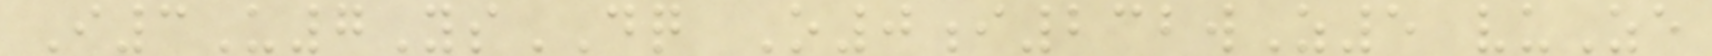I3U7YsDQ O0i232wZ5 vuZe
